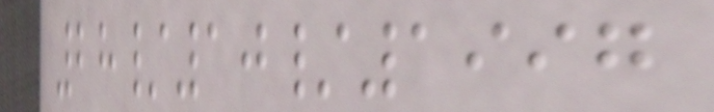28/10/1997
